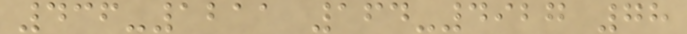436-1211 164-4927 78
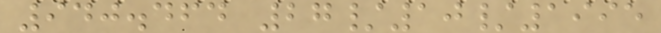940.464 27/10/1995
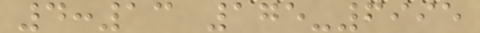4:13 175-6995
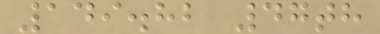149.82 47th
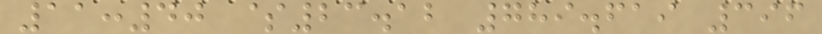11:40 $23.12 789.619 396
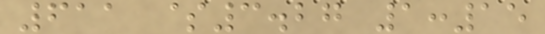611 $3.27 1:15
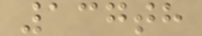137th
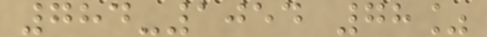784-1054 78%
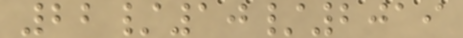22/10/2019
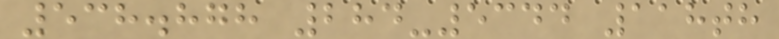538.878 284-5344 118th
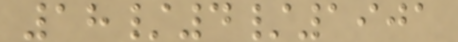18/4/1901
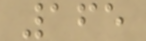165
